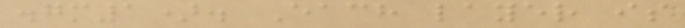.gm1). Each layer is
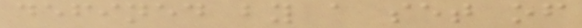defined by a set of
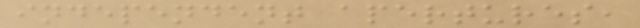independent apertures,
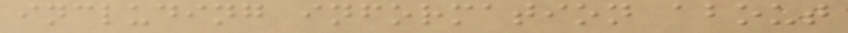including information about
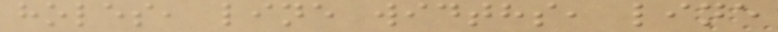holes, line widths, line
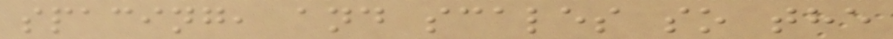spacing, and scales so the
